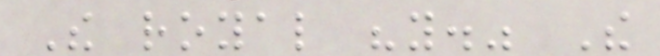The royal "you." The
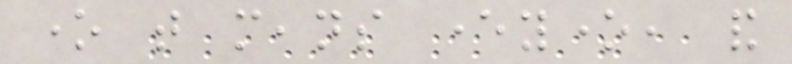one that means everyone, and
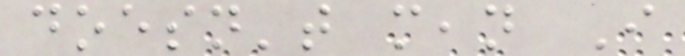doesn't mean I
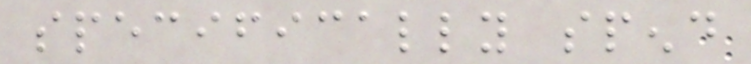specifically spend
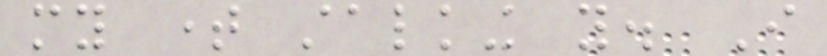my time stalking you. I
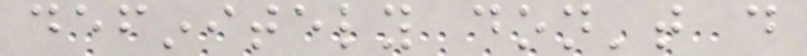definitely don't do
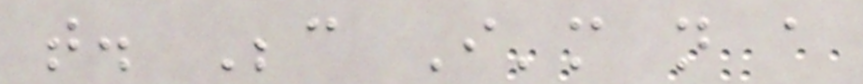that. Because I'm not a
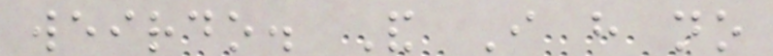weirdo. And I have no
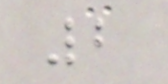2
